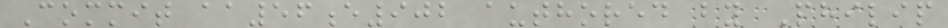Commit aa56e902 authored by Philip
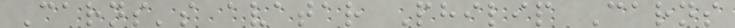Carns's avatar Philip Carns
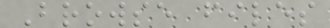Browse files
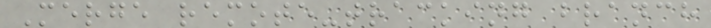Merge remote-tracking branch
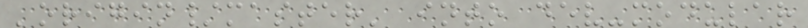'origin/master' into dev-modular
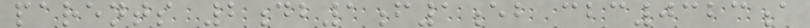parents 2db1f1eb cbc0323a
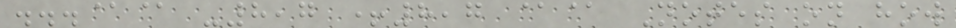...@@ -8,7 +8,7 @@ Notes on how
